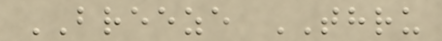BREEZE THRU
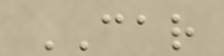CAR
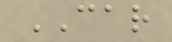CAR
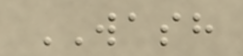WASH
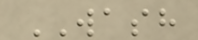WASH
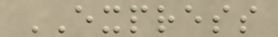EXPRESS
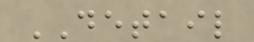DETAIL
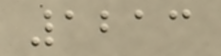1213
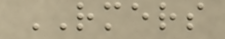RMERS
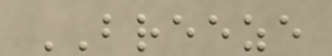BREEZE
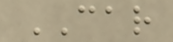CAR
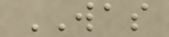WAS
